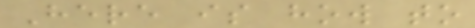Here is how to
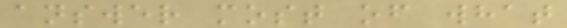answer most of what
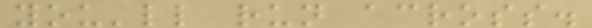you'll run across.
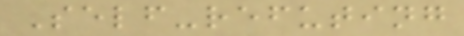Self-refuting
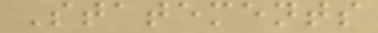Statements
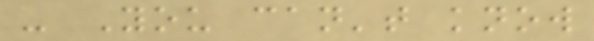- You can't know
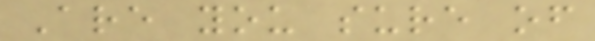Are you sure of
